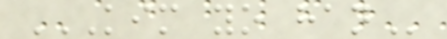KIM YO HAN
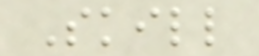Skill
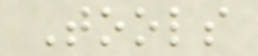Tools
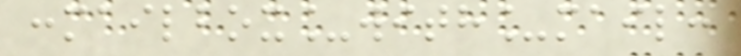:mailbox_with_mail:
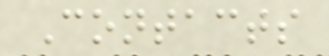Contacts
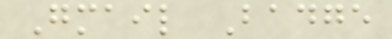Gmail Badge
